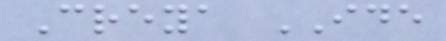Creya IDE
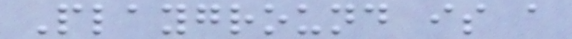Playground is a
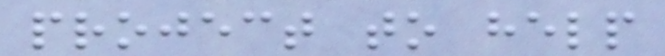project to help
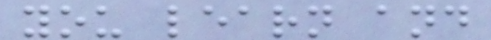you learn and
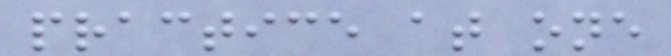practice at one
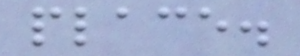place.
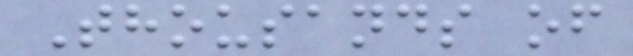Thousands of
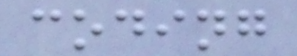coding
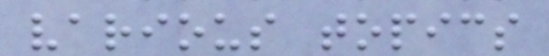various topics
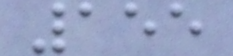155
